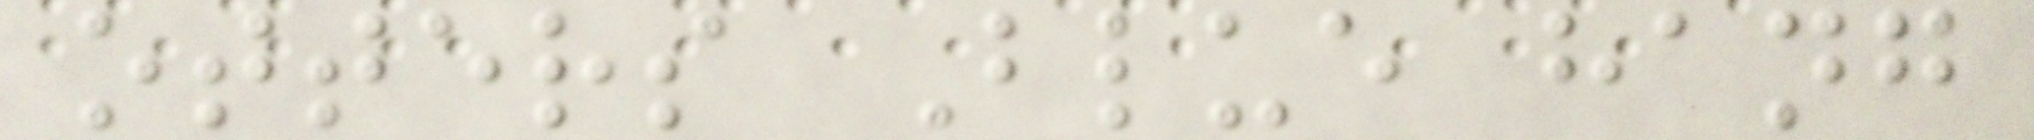otters Blue hang
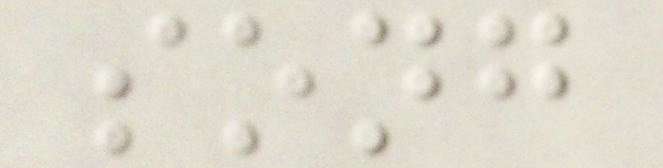song
